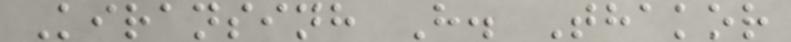Kiransinh H. Thakor
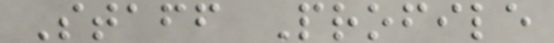Staff Profile
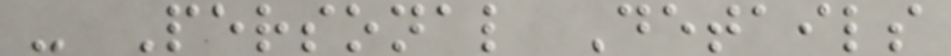- Personal Details
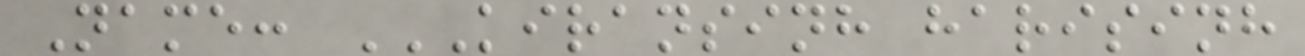Name: KIRANSINH HARISINH
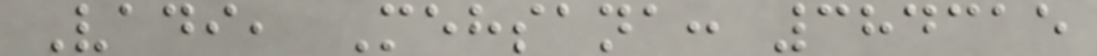Vadi, Mehsana: 384315
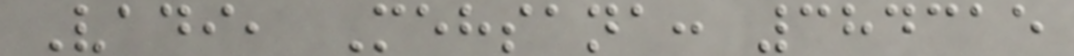Vadi, Mehsana: 384315
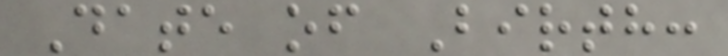Date of Birth:
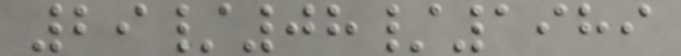29/08/1989
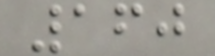160
